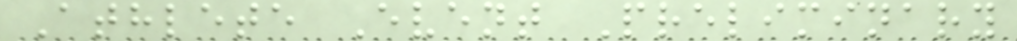Athlete Event Preliminary
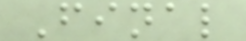Final
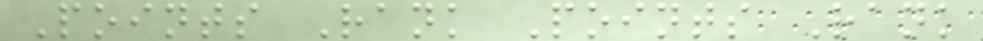Points Rank Points Rank
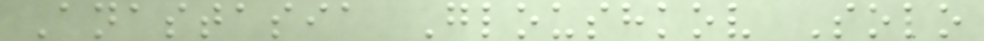Anastasia Gloushkov Solo
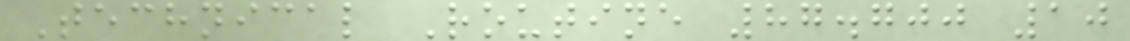Technical Routine 87.700 10
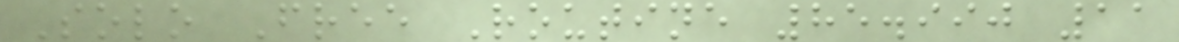Solo Free Routine 85.990 11
